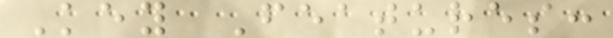Key Features:
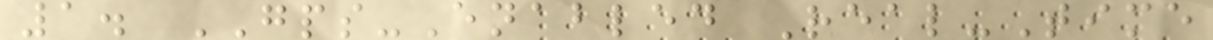1. GPS-Enabled Real-Time
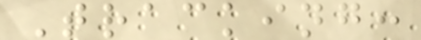Tracking:
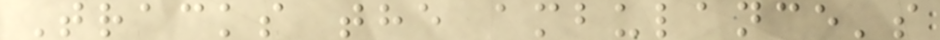Tracks the ambulance's
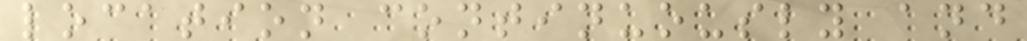location continuously and
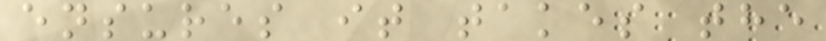ensures it takes the
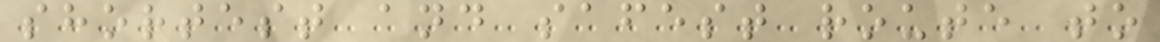shortest and safest route to
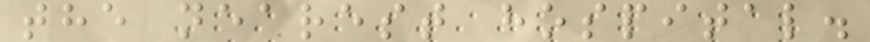the nearest hospital.
